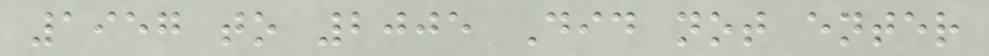1957 to 2005 Did not enter
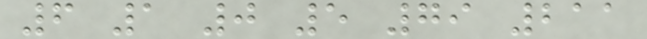6 1 0 5 79 211
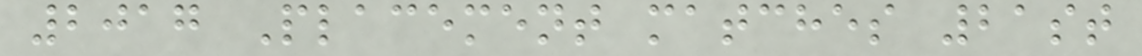2017 Placement matches 21st
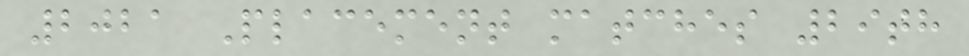2021 Placement matches 29th
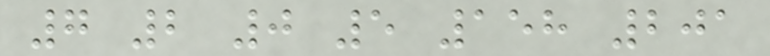7 2 0 5 158 201
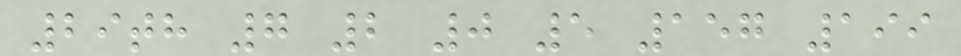29th 7 2 0 5 157 199
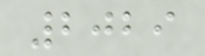2029
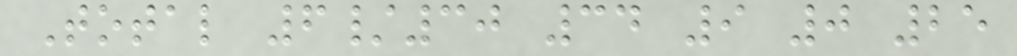Total 6/30 34 9 0 25
